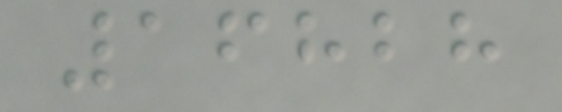16828
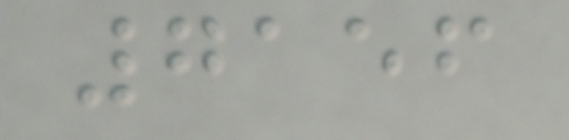7156
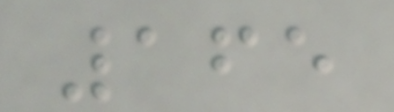165
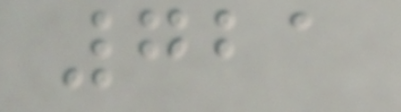721
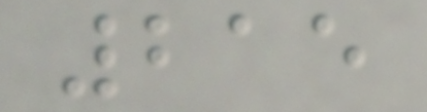215
